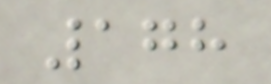178
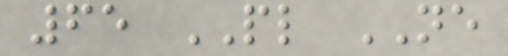65 PL NE
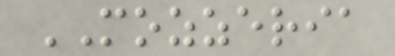MOZZERIA
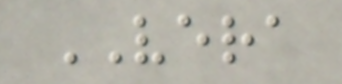VERA
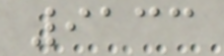9133
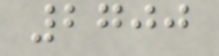2700
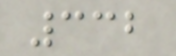332
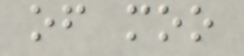of moo
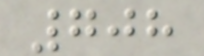708
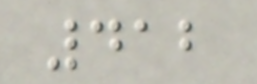412
